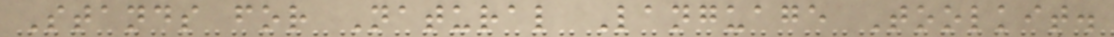Stands for Natural Language Toolkit.
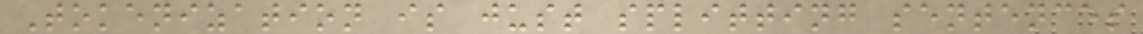Tokenization is just splitting sentences
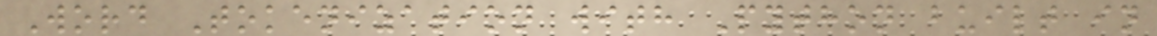Word Tokenization with Python built in
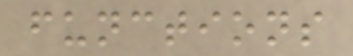functions
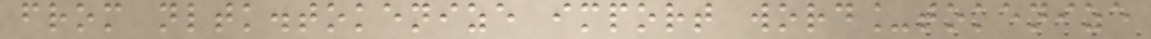from nltk.tokenize import word_tokenize
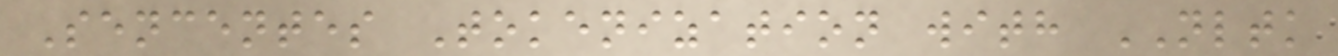Sencentes Tokenization with NLTK
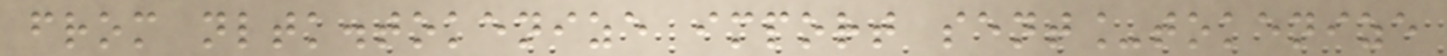from nltk.tokenize import sent_tokenize
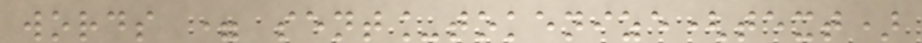words = sent_tokenize(text)
